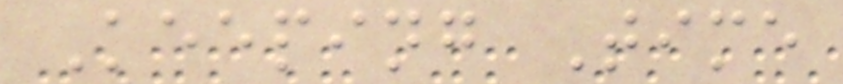Keeping Time
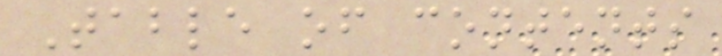Table of contents
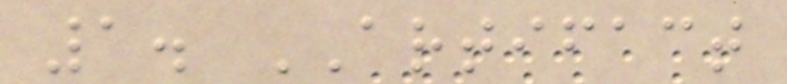1. ARTIFACT
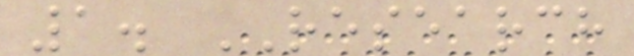1. RESEARCH
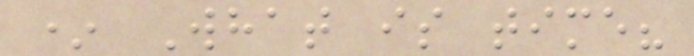* What is time?
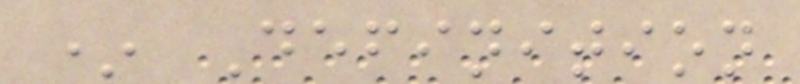* Definition
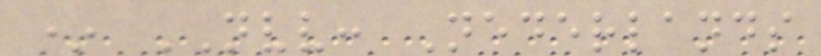* NVV: Nederlands
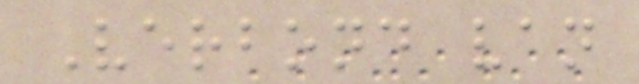Verbond van
